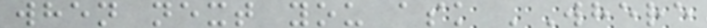when next you ask 'Where
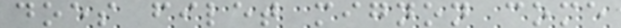does filet mignon come
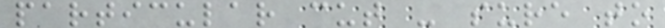particular cut - sure to
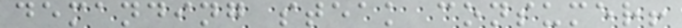demanding steak consumer!
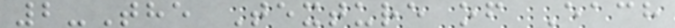2-The Texture of Each
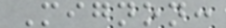Mignon:
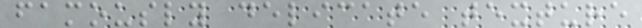famously delicate texture
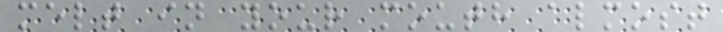melt in your mouth almost
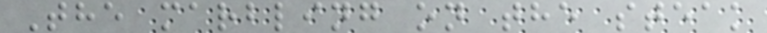The marbling on the steak
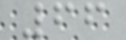66
